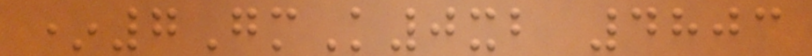*7GmK0xb 4803
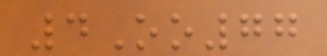4Oo77
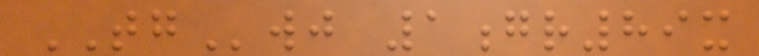TGwj 1gr89x
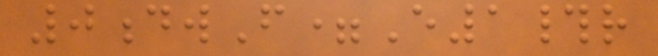0dwF=E1#r
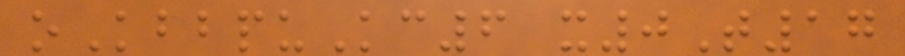oKbbpuKc6 x0T17
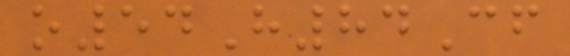o54H84Cf
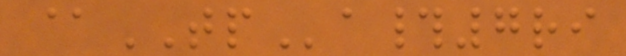@TPa#7ri
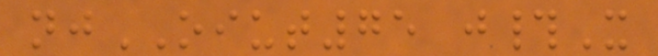njOIUT75 j#X
